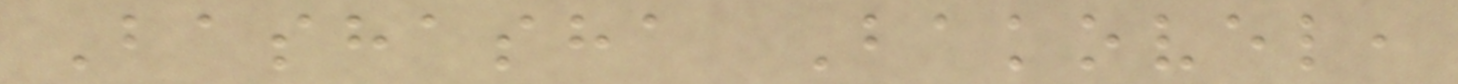Bashasha Bakovel,
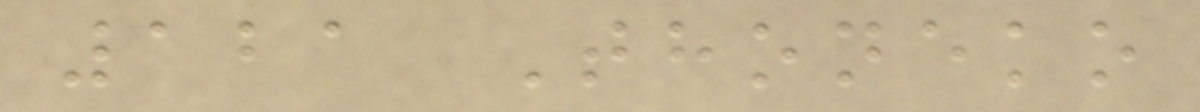121 Thoneko
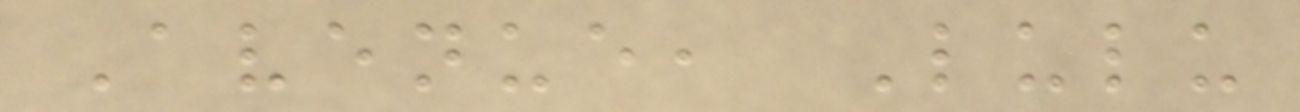Avenue, Lulu
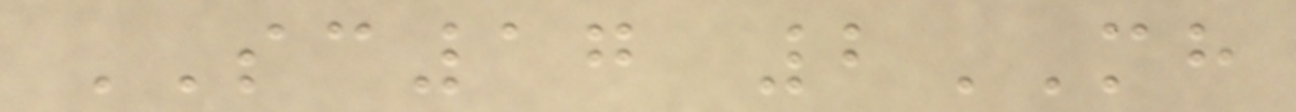SC17 2MH
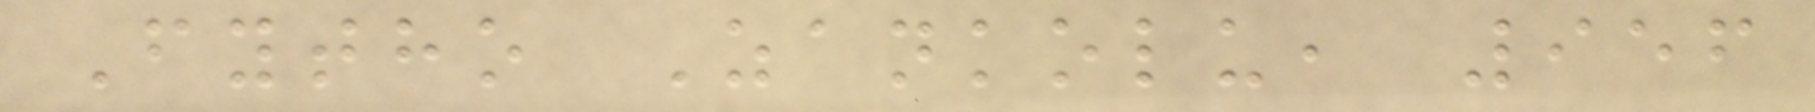Fytho Zankolu, 956
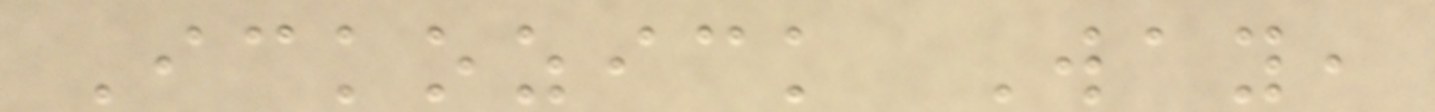Ickozick Way,
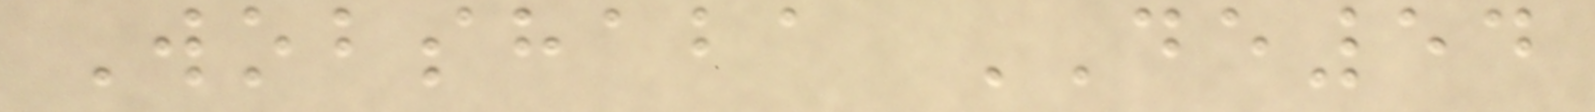Wobshaba DE54
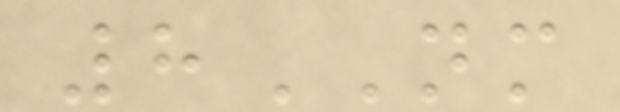8NM
